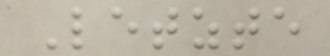Letzte
